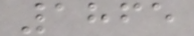1865
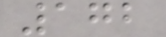172
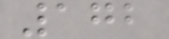172
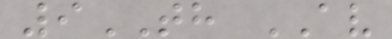9TH AV
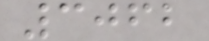3062
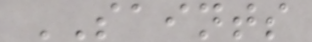SAINTS
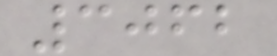3062
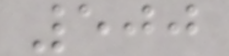500
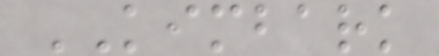KIMBARK
